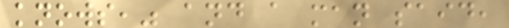knows," and a man said,
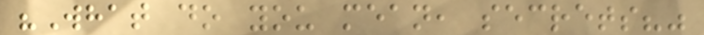"What do you mean, secrets?"
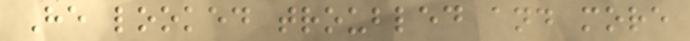He looked troubled and more
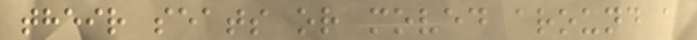their seats or moved around a
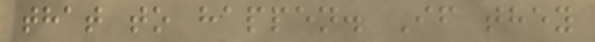that to happen. If they
